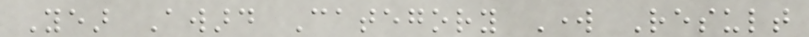Year Award Category Work Result
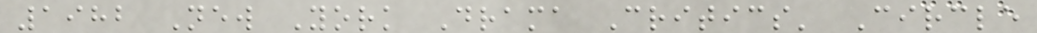1982 New York Drama Critics' Circle
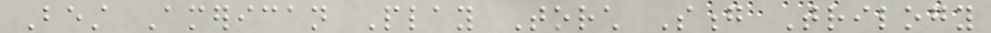Best American Play Torch Song Trilogy
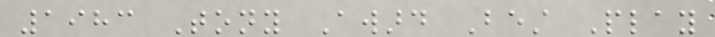1983 Tony Award Best Play
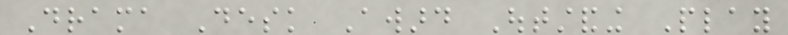Drama Desk Award Outstanding Play
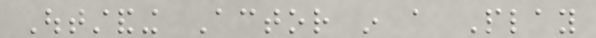Outstanding Actor in a Play
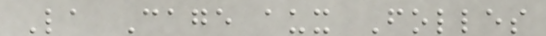La Cage aux Folles
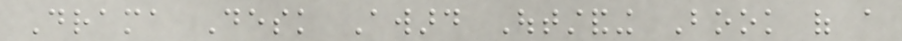Drama Desk Award Outstanding Book of a
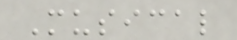Musical
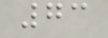73
